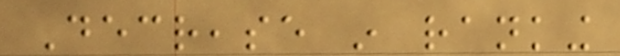Decrease in ranking
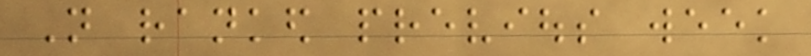Not ranked previous week
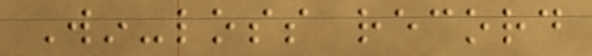Win-loss record
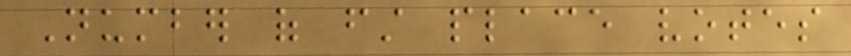Number of first place votes
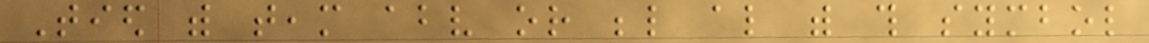Tied with team above or below also with this symbol
